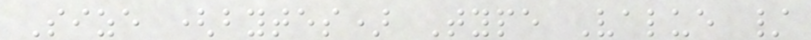Size (bytes) Type Value /
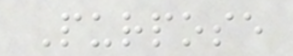Purpose
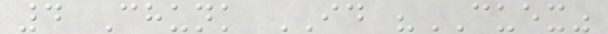4 Chunk ID "CUEX"
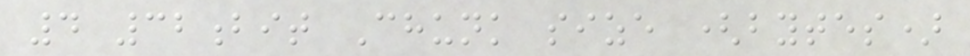4 32bit Chunk size (bytes)
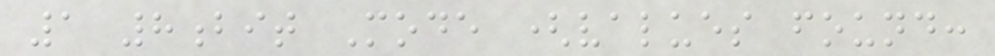1 8bit Mode (values found:
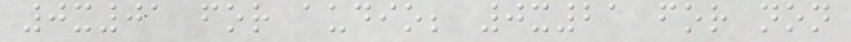0x01 for audio; 0x21 for non
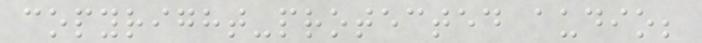copyright-protected audio;
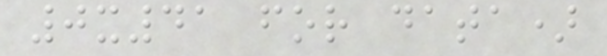0x41 for data)
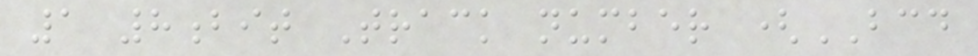1 8bit Track number (BCD
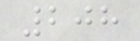208
